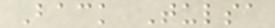Back Tulsa
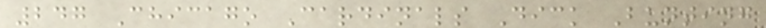247 Chicago Cardinals Dick Bunting
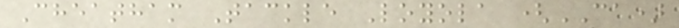Cheatham Tackle Loyola (CA)
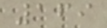169
